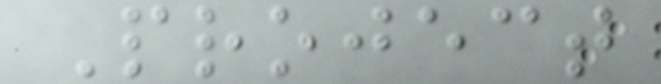Project
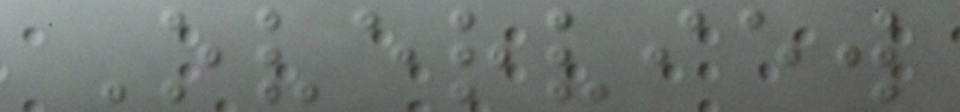Overview
